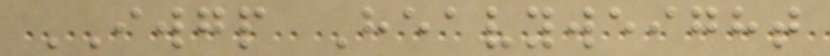IWGP Heavyweight
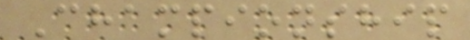Championship
